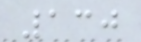130
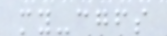my-cgfs
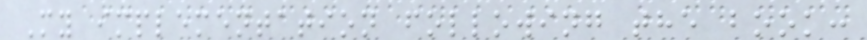My implementation following the book:
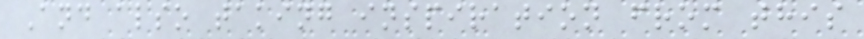And also taking inspiration from this
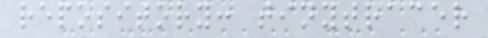repository: tinytracer
